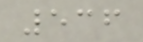536
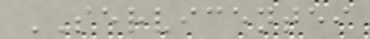SERVICENTEI
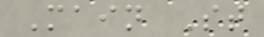Main St
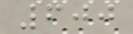600
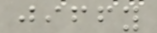jiffy
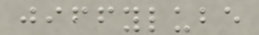jiffylube
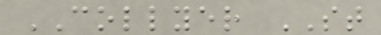COLLYER ST
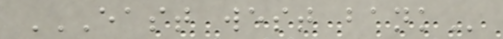EAST WEST BANK
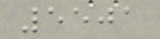5501
